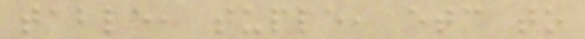table, tuple, etc to
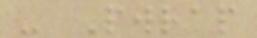- Pwrap
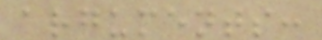arguments:
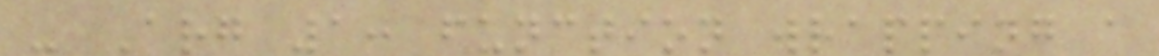- Arg 1: function wrapping a
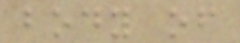body of
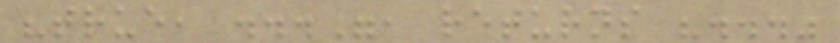"true, ...", returns "..."
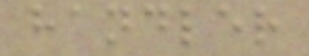handler
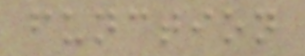function
